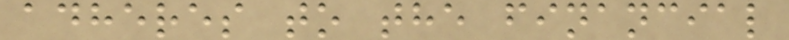adheres to the financial
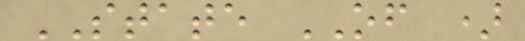STATE OF )
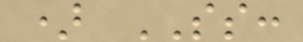) SS:
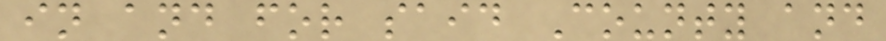in and for said County and
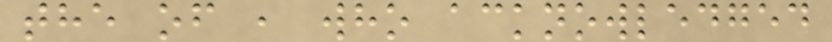the of , who acknowledged
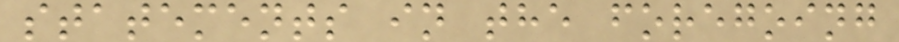statements in the foregoing
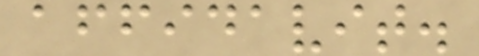affidavit.
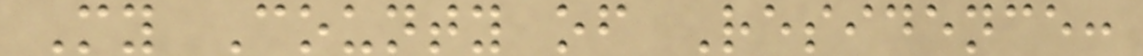My County of Residence:
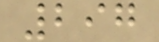297
